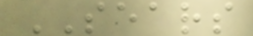SEARS
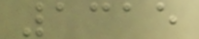1315
